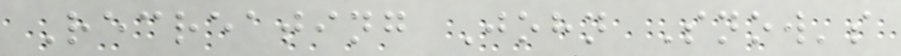Recreating John Snow's
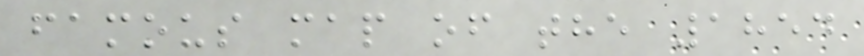famous map of the 1854
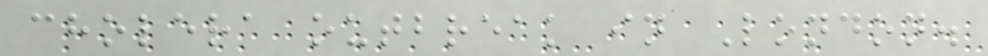cholera outbreak in London.
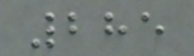285
